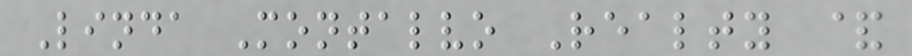Linda Montalvo Realty &
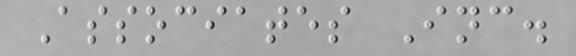Associates Inc.
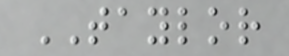TAYLOR
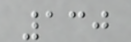130
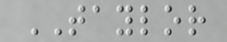TAYLOR
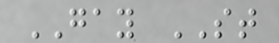GAY ST
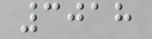3018
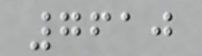7610
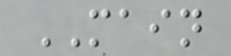MAIN
